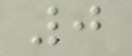0
